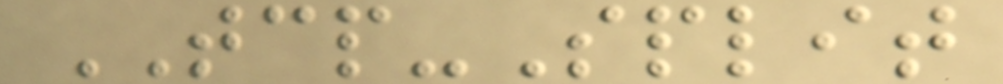TCP-Split
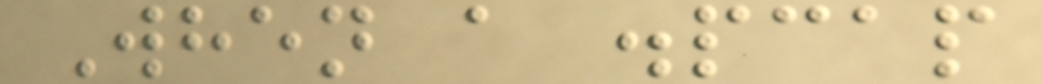When a .pcap
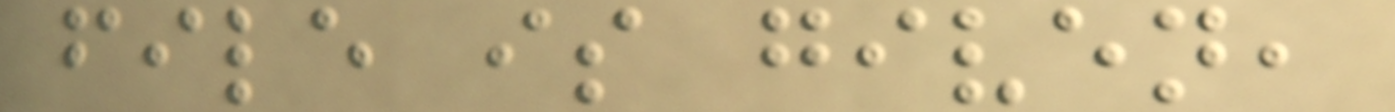file is given,
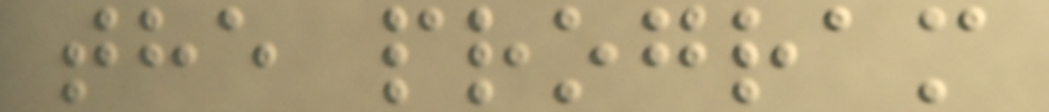the program
